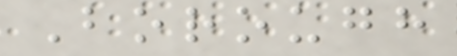Borough
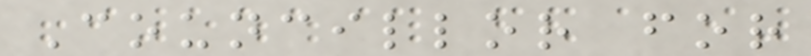Councillor for
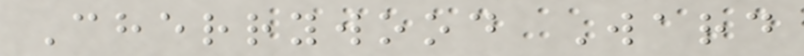Cherrywood Ward
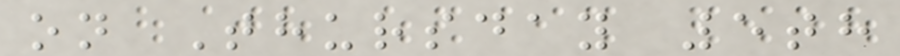on Thursday 5th
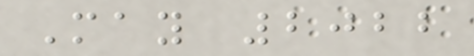May 2022
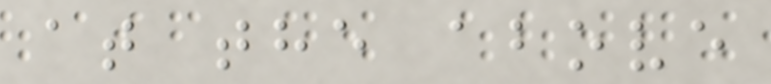at the above
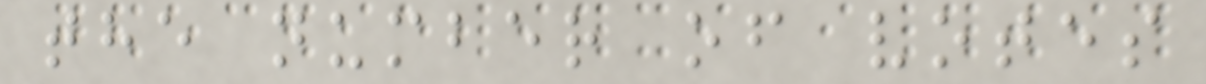the number of votes
